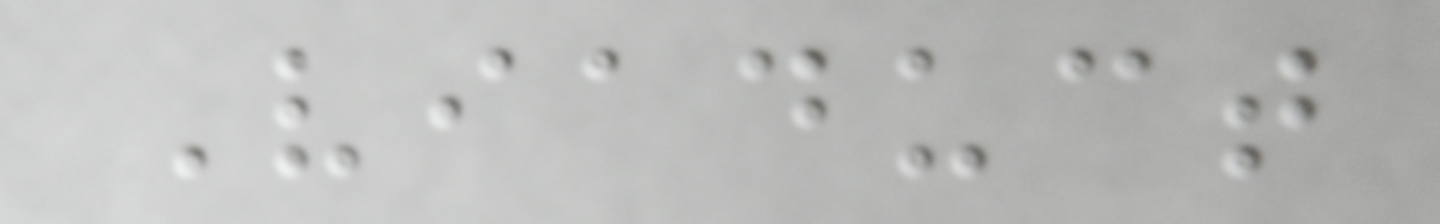Viaduct
